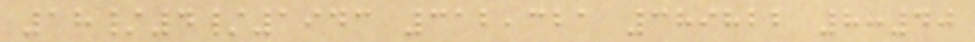18/4/1943 312,321 389822 8:40
